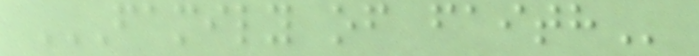FAMILY OF FAITH
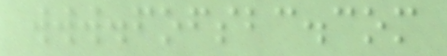www.fofsbc.com
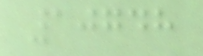10748
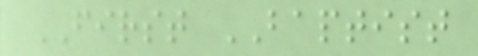FIRST BAPTIST
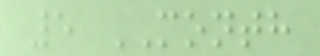5 MONTH
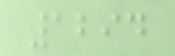1294
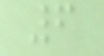6
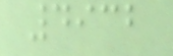4932
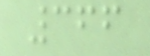366
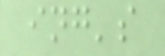ing's
